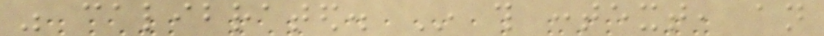was calibrated. In this context, an
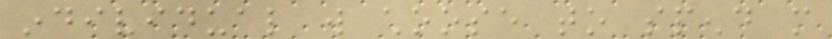individual will choose to spend more
